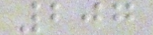207
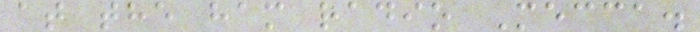at the ham radio Mecca.
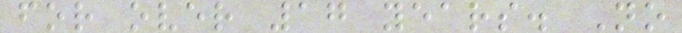for over 17 years. No
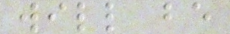will be
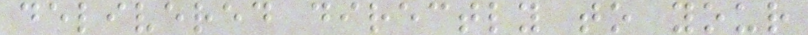delivered directly to your
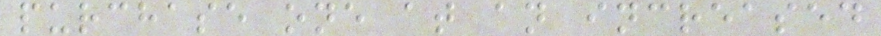purchase one at an increased
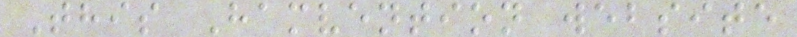This Hamvention website
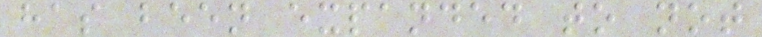has been expanded to not
